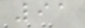91
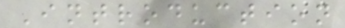Introduction
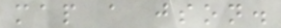map a json.
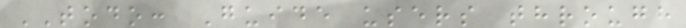TODO: Guide users through
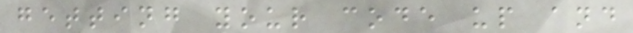getting your code up and
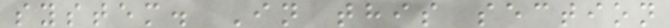system. In this section
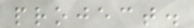project.
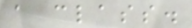a class.
